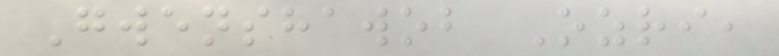Gwenshawob Ozri,
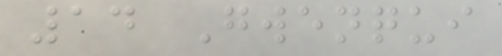14 Gwenqui
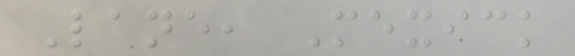Lane, Mexick
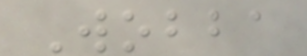Wobba
